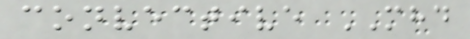convective MHD
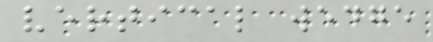vertical wedge
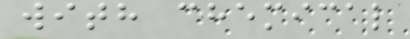with chemical
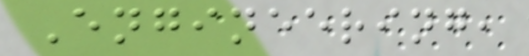Engineering,
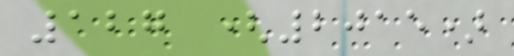127 (2015)
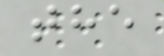the
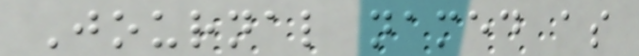Journal named as
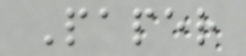Paper
